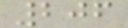206
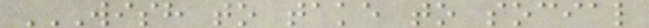WISH TO TAKE TO SOCIAL
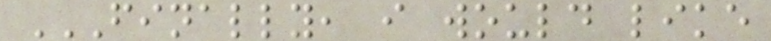FINALLY, I WOULD LIKE
